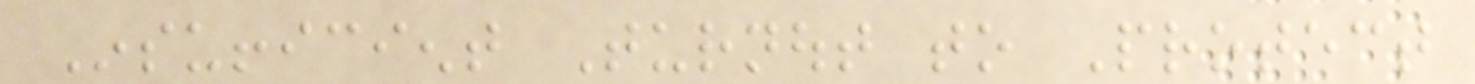Insufficient Turnout to Protect
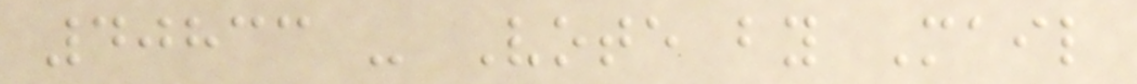40833 - Vote by Mail
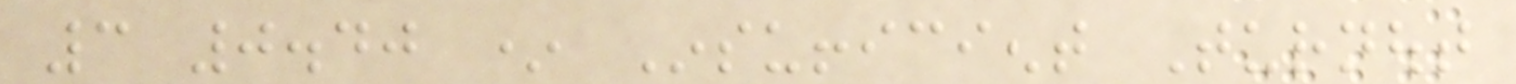3 0.40 * Insufficient Turnout
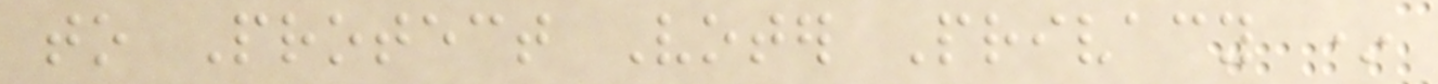to Protect Voter Privacy *
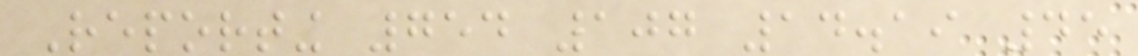Reporting 754 107 14.19 45
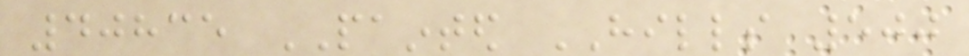40835 PAINTED HILLS 500
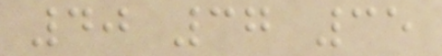40 37 35
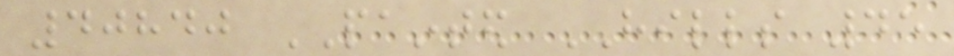40840 PAINTED HILLS 45
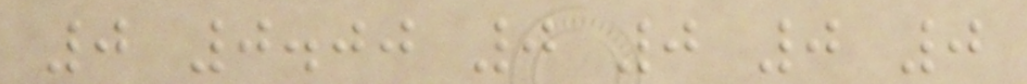0 0.00 0 0 0 0
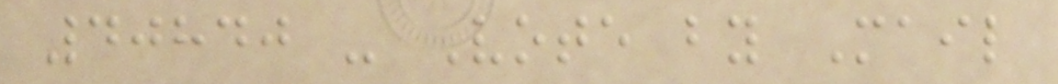40840 - Vote by Mail
